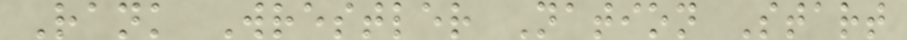Rank Wrestler Nation Start
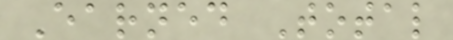Earned Total
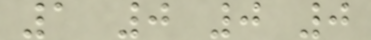1 0 0 0
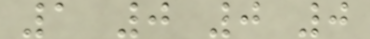1 0 0 0
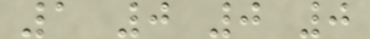1 0 0 0
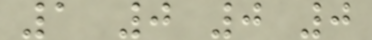1 0 0 0
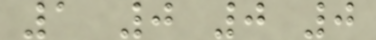1 0 0 0
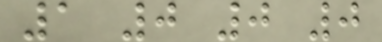1 0 0 0
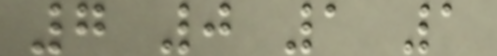7 0 1 1
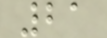21
